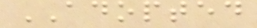ADOPTED
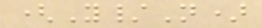(Y/N)
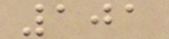101
